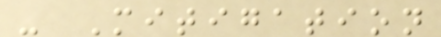- Mitigation
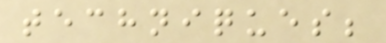techniques;
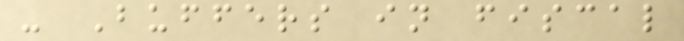- Buffers in fiscal
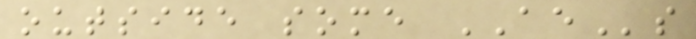outside some AEs
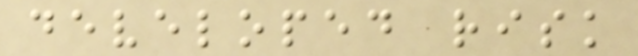developed risk
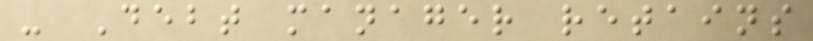- Debt manager retains
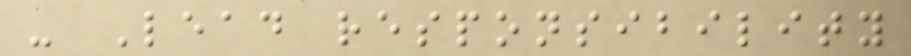- Lead responsibility
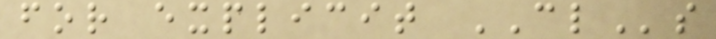for explicit CLs
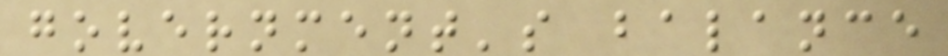government's balance
